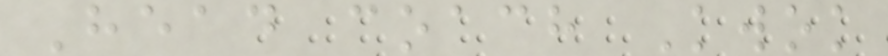Head coach Kwok
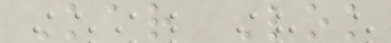Kar Lok
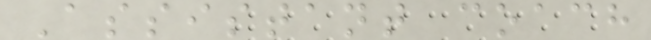Assistant coach
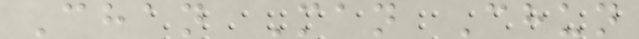Chan Man Chun
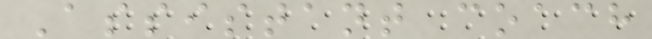Assistant coach
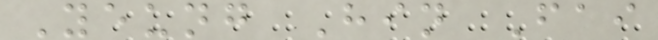Yeung Hin Fai
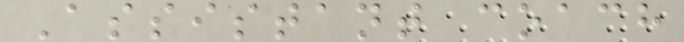Assistant coach
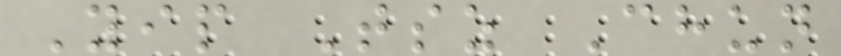Yip Tsz Chun
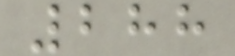288
